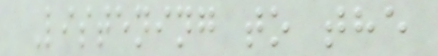Listening to the
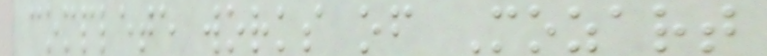complete works of Mozart
